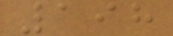198
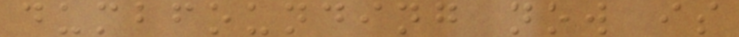dumbfounding now is
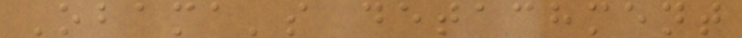Obama's detachment
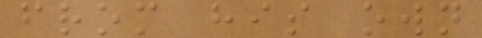from his own
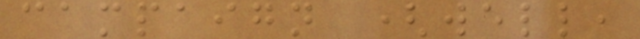campaign (well,
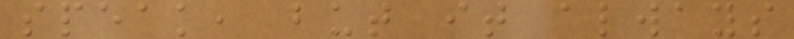speak, but it always
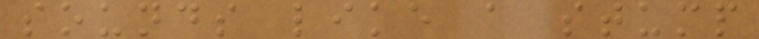sounds like a stump
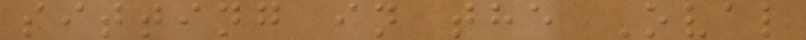sitting in the Oval
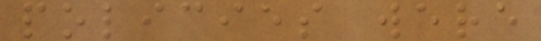policies were
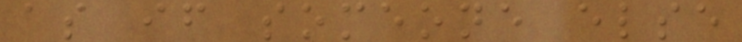as if someone else
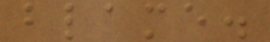blame.
